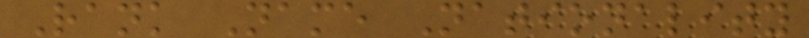Rank Name Nationality
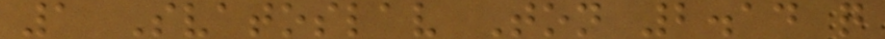1 Svatoslav Ton 2.14 q
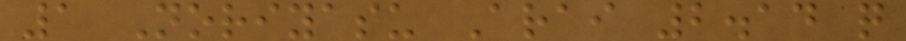1 Noriyasu Arai 2.14 q
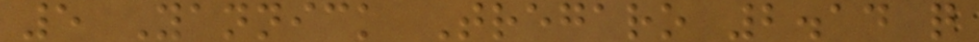5 Yannick Tregaro 2.14 q
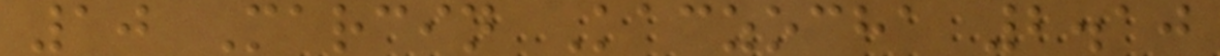10 Marcin Kaczocha 2.10
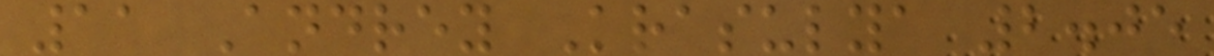11 Andrey Krasulya 2.05
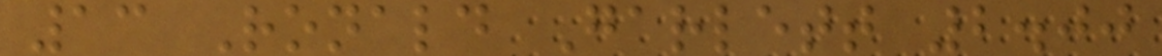13 Ronald Garlett 2.00
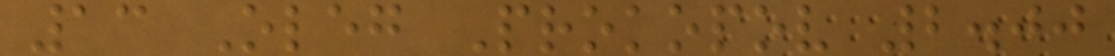13 Oleg Prokopov 2.00
